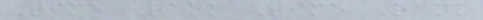Time Rank Time Rank
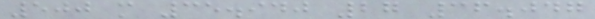500 m 35.940 27 36.047
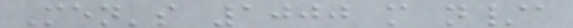Men's 1000 m n/a
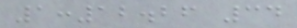1:12.26 34
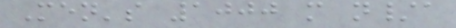Men's 1000 m n/a
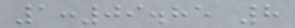1:09.85 8
